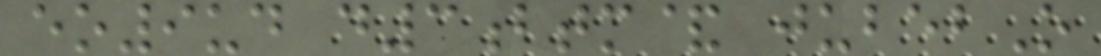eo9ud d3btm& jubebO
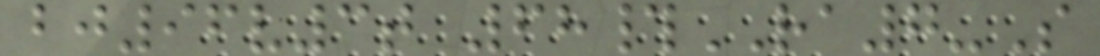bj96v3t 68#RA7-S
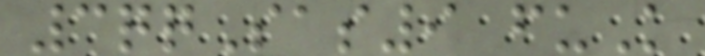3qqSas9 fuK
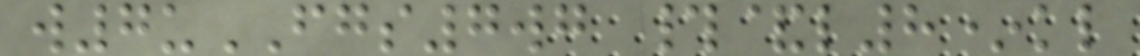w7uFGS7wg #&l8*kl
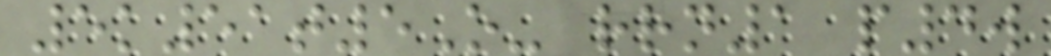5k51t5O- rrn1 p4w
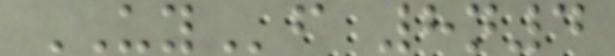UYf 8n4
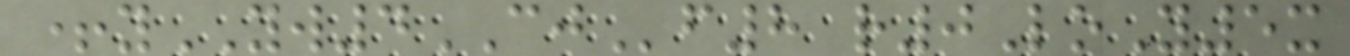+yYW4CJf8 r0LoY5x
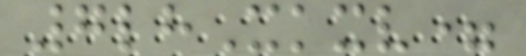7lhXkxv=
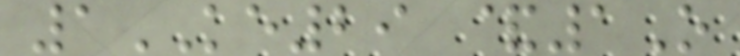1KE29 &1O
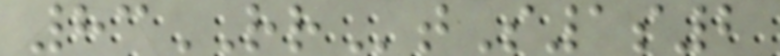83RRtS1s2
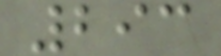293
